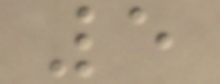5
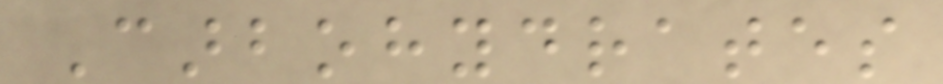Carbohydrates
